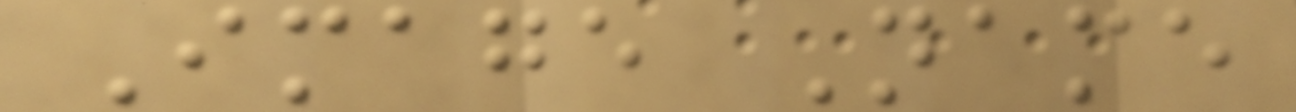Image Name
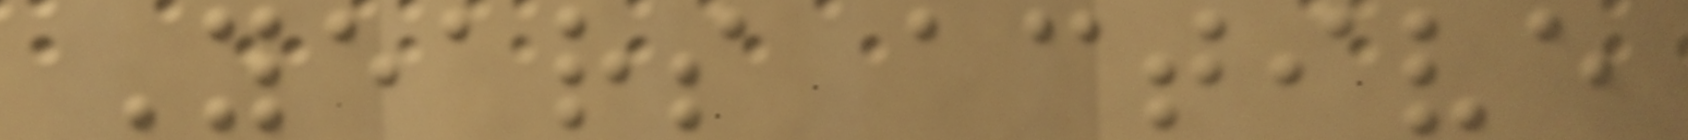Years active
